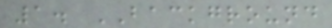1. BACKGROUND
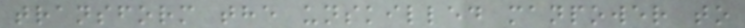transform the unskilled manpower to
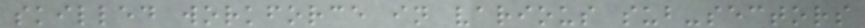skilled workforce in various sub-sectors
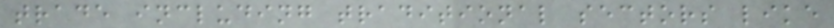trade including traditional sectors like
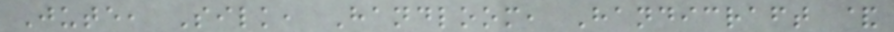Jute, Silk, Handloom, Handicraft &
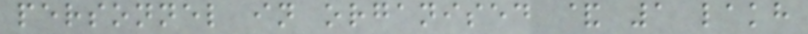personnel in organised & 1 lakh
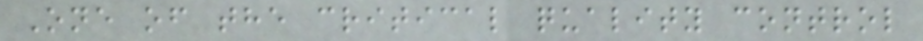One of the critical quality control
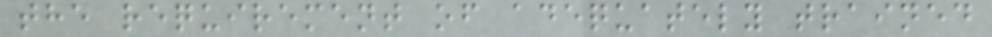the requirement of adequately trained
